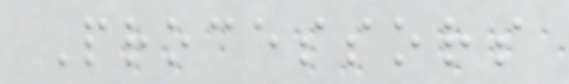Processors
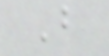B
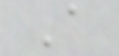A
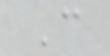C
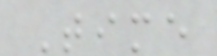Time
